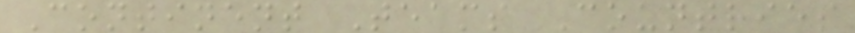Continent Teams Countries
